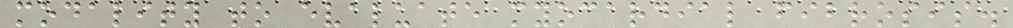modality to evaluate myocardial fibrosis.
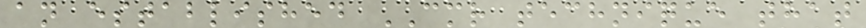an established CMR technique that
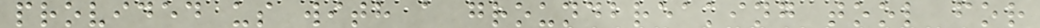provided us with a groundbreaking tool for
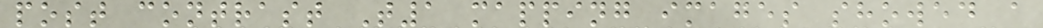post contrast T1 mapping images showed a
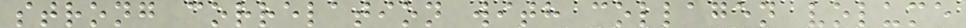strong correlation with collagen volume
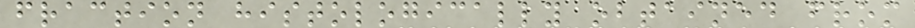fraction histologically obtained from
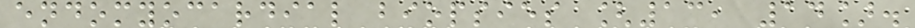endomyocardial biopsies [13, 14].
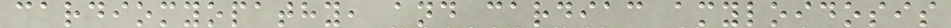cardiomyopathy, and cardiac amyloidosis
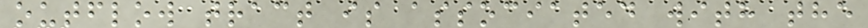outflow tract is associated with the
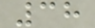38
